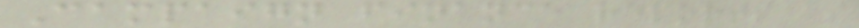Campaign finance reports as
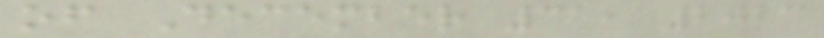of December 31, 2023
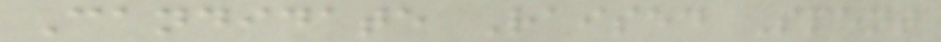Candidate Raised Spent
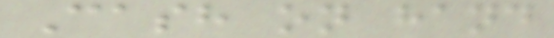Cash on hand
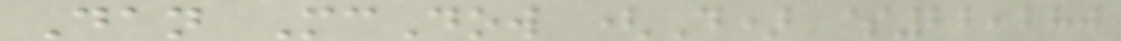Dan McDow (D) $22,280
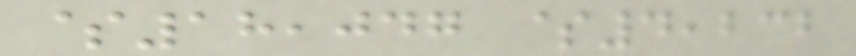$18,047 $4,232
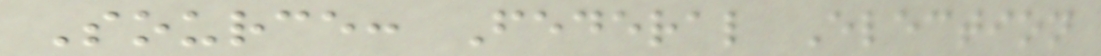Source: Federal Election
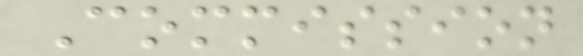Commission
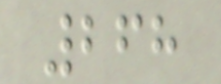268
